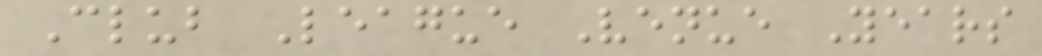Club League Venue Years
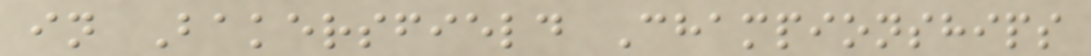in Bakersfield Championships
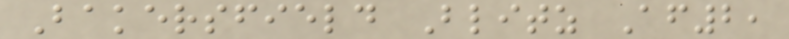Bakersfield Blitz Af2,
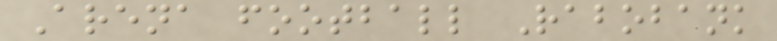Arena football Rabobank
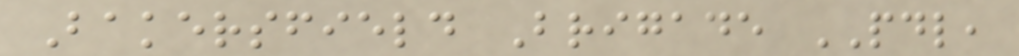Bakersfield Brigade PDL,
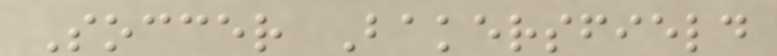Soccer Bakersfield
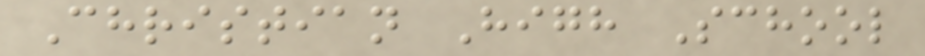Christian High School
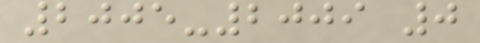2005-2009 0
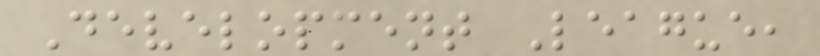Development League,
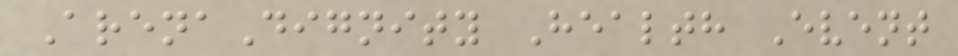ArenaDignity Health Event
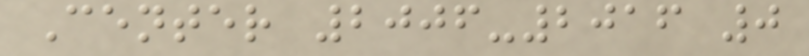Center 2006-2016 0
